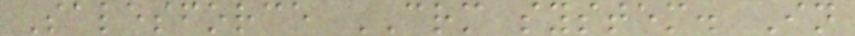Salesforce CRM system. In
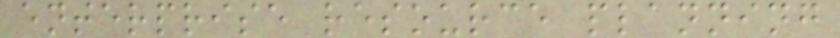enterprise resource planning
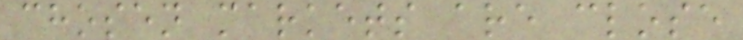chosen markets are close
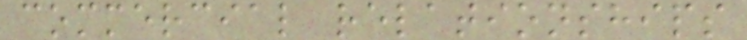commercial relationships
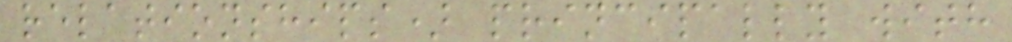relationships) principally with
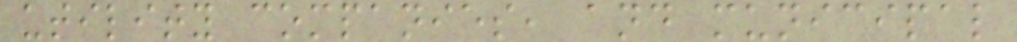utility companies, and municipal
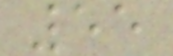55
